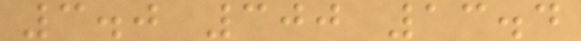3.0 300 13.4
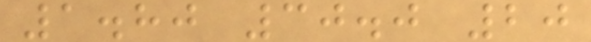1.80 30.0 20
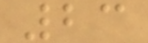23
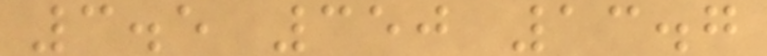3.5 350 13.7
